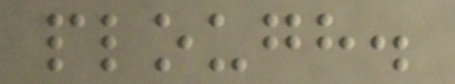plough.
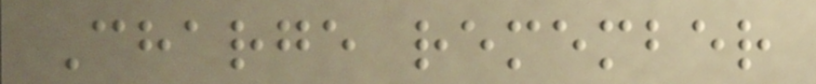Charge remember
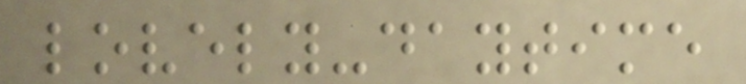lovely-daytime
